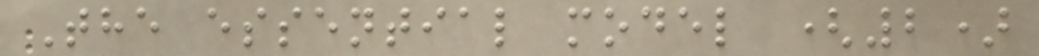The essential model (2)
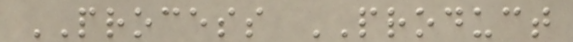PROCESS PRODUCT
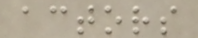actors
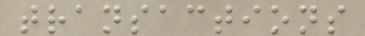transactions
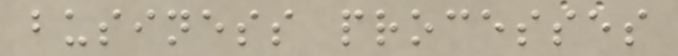business processes
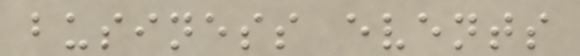business events
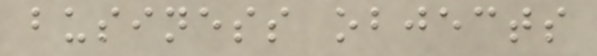business objects
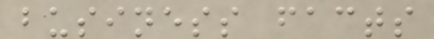business facts
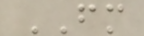FM
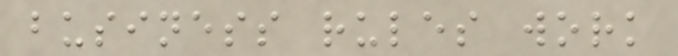business rules work
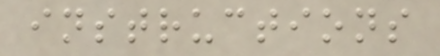instructions
